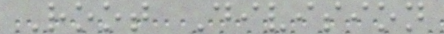Root Division
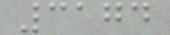3174
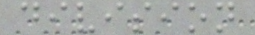division
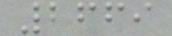2669
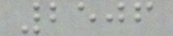2506
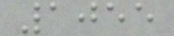1055
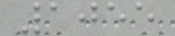1055
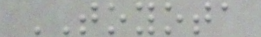TOYOTA
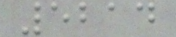5214
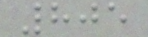805
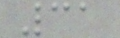31
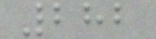282
